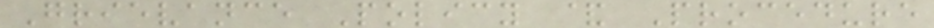Grievance Policy & Procedure
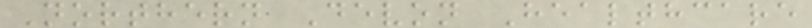Northern Devon Healthcare
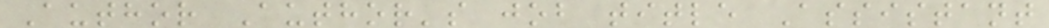Author Author's job title Assistant
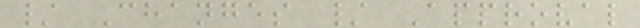/ Changes / Approval
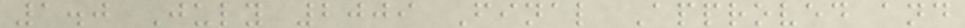1.0 July 2009 Final Approved and
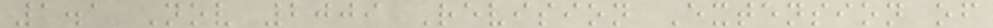1.1 Nov 2009 Revision Extension of
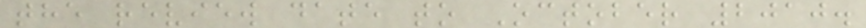the review date to October 2010.
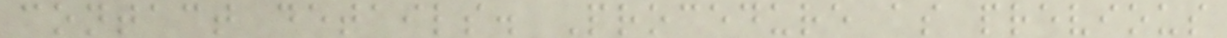contact details. Procedure as previous
